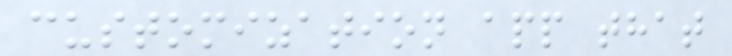customization app that
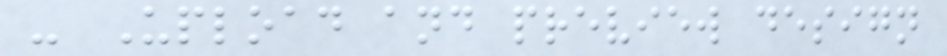- Upload and preview design
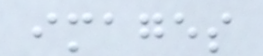images
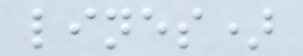lines)
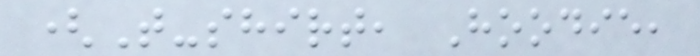(T-shirt, Hoodie,
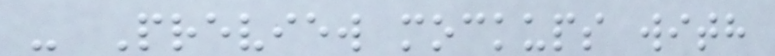- Preview mockups with
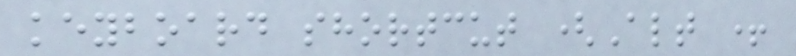keyboard shortcut (Alt +
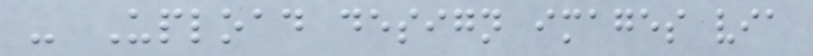- Upload design images via
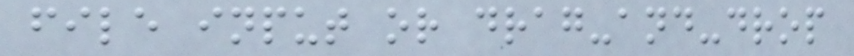file input or drag-and-drop
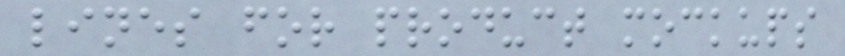lines for product mockups
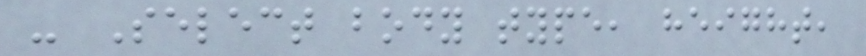- Select body type, height,
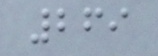269
